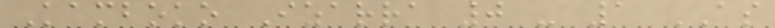Kamboko Izarra 0 - 1 AS
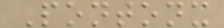Pontonx
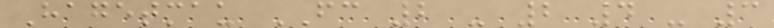Hagetmau FC 2 - 2 4 - 3
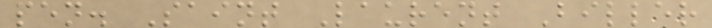pen. Saint Laurent Biller
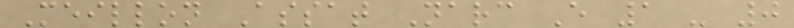Meillon Assat Narc E 1 - 0
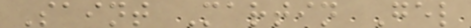Saint Martin Gel
